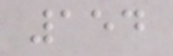154
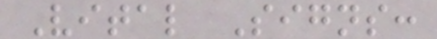Vital Signs:
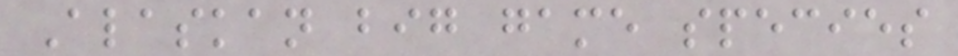Alaskan big game species
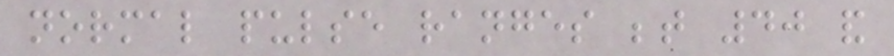normal pulse ranges between 40 and
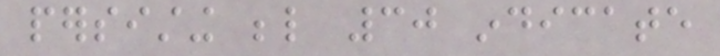persisting below 30 indicate
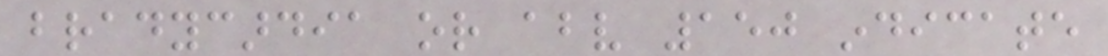bradycardia or above 150 indicate
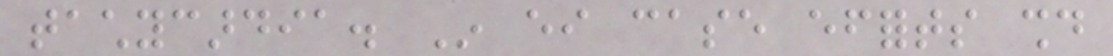tachycardia. In either case efforts should
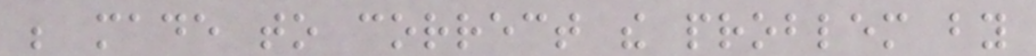be made to correct the problem by
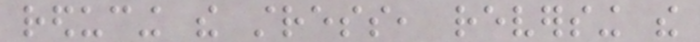reducing the stress, reversing the
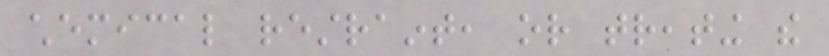chemical restraint, or treating the
